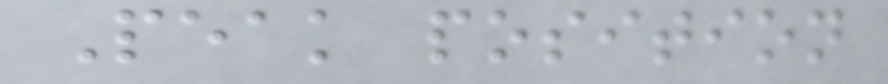Peak position
